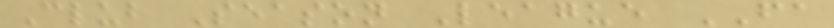Club Season League FA
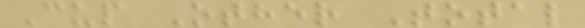Cup Other Total
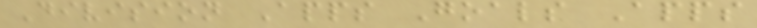Division Apps Goals Apps
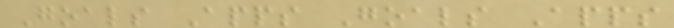Goals Apps Goals Apps
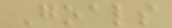Goals
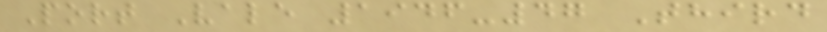Port Vale 1946-47 Third
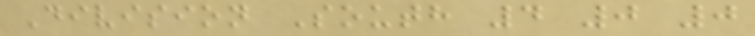Division South 4 0 0
